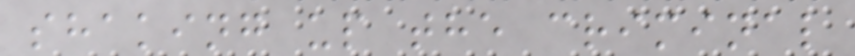shaking up the criminal
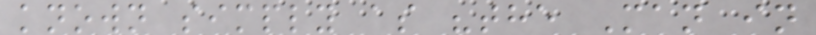known simply as "the Man in
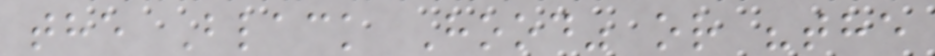the Black Hood" or "the
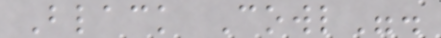Black Cowl".
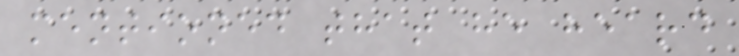mentioned that he heard
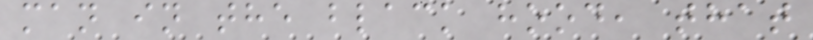man in the black hood, that
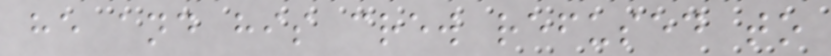he and his crew refused to
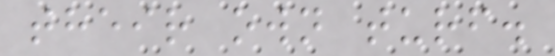their own turf.
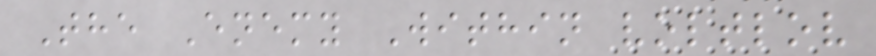The Enemy Within voltlov
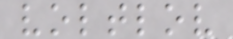voltlov
